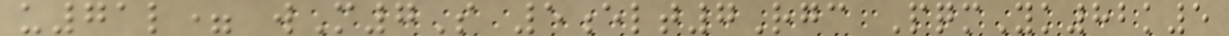u71l= wM7S 5elt7Rgc PqmYk82k5
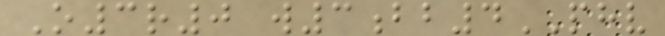O3r0 w3bb4PHV
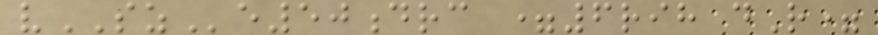vSZe50drc =6rih dR=
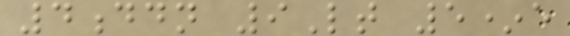4ddn 9Lt 5*e
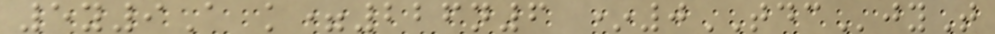5y9A k=226n6 *0TDCjyT
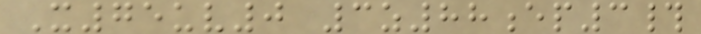X75uv0 3z88ep3#
